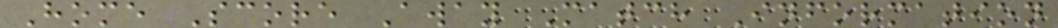Home Score Away Match Information
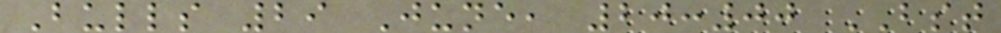Bulls 29 June, 20:00 BST
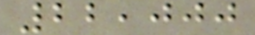22,000
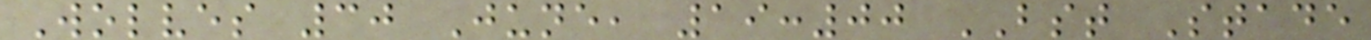Wolves 30 June, 19:00 BST Stade
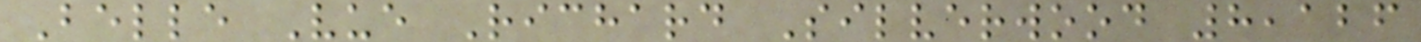Belle Vue Richard Silverwood 8,126
